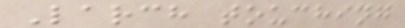Larch touching
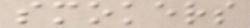smokers
